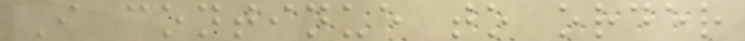I continue to order
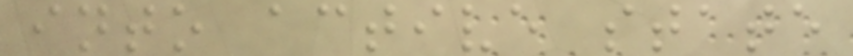into active state
